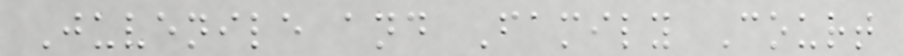Juvenile and Family Court
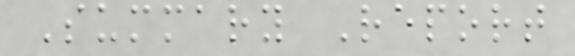Summary Report
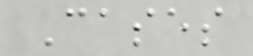Cases
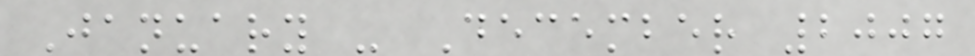January - December 2007
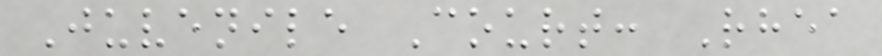Juvenile Court: Rhea
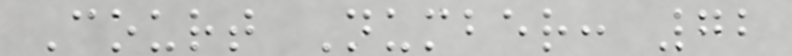Court Number: 72
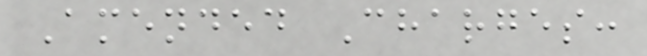Amended Charges:
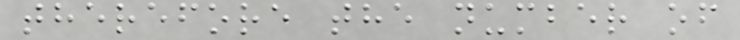therefore the number of
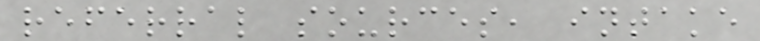referral sources, intake
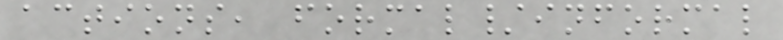actions, formal/informal
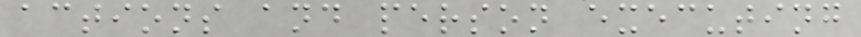actions and person executing
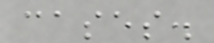cases.
